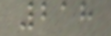218
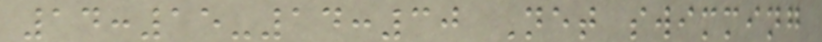14:15-14:30 Net swimming
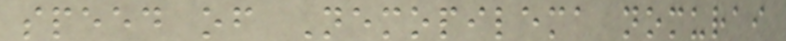speed of Nemopilema nomurai
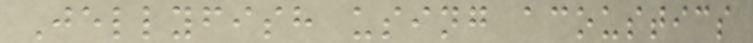Jellyfish using acoustics
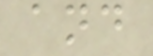and
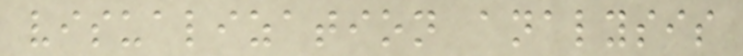visualization analysis
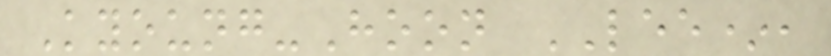Kyoung-Hoon LEE*,
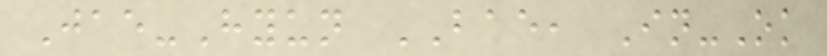Jae-Hyun BAE, In-Ok
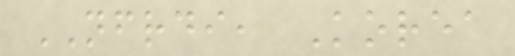NFRDI, Korea
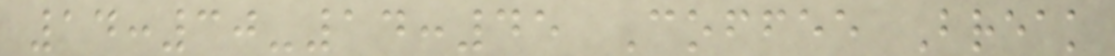14:30-14:45 Coffee Break
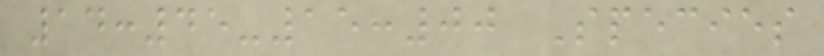14:45-15:00 Species
